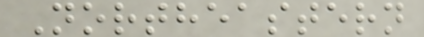Northeastern
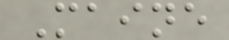Maine
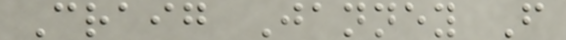Craig Janney F
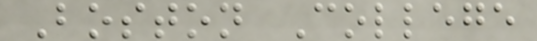Boston College
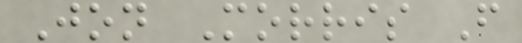Jon Morris F
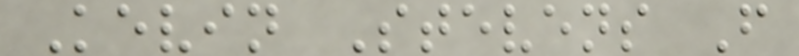Kevin Stevens F
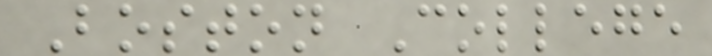Boston College
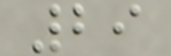29
